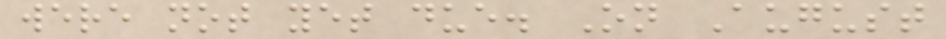were not yet due. On August
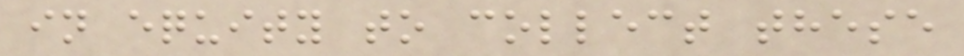in equity to collect these
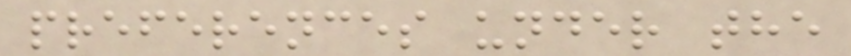preferences under the
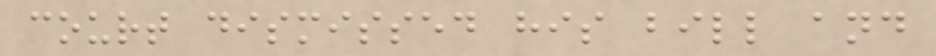court dismissed his bill and
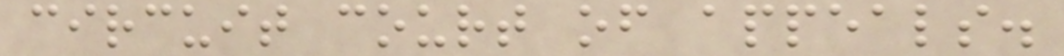circuit court of appeals.
